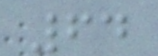64
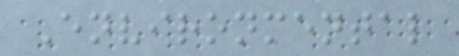Environmental
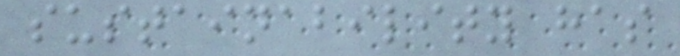sustainability has
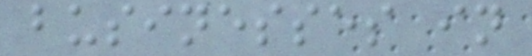businesses in
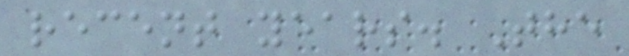recent years. The
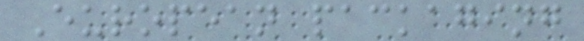European packaging
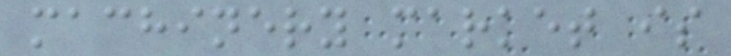machinery market is
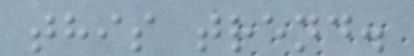this trend.
